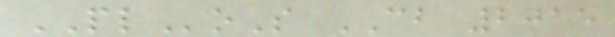PLoS CB 2015
